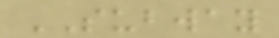SUBWAY
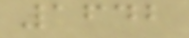1642
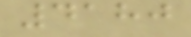4180
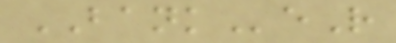BANKeR
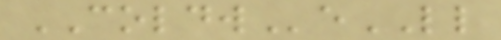COLDWeLL
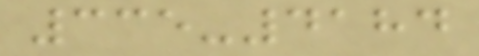335-4184
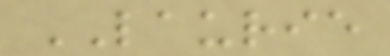LAURIE
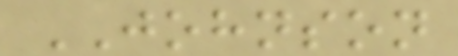JOHNSON
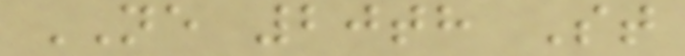NE 20th St
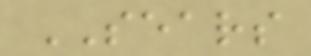SEARS
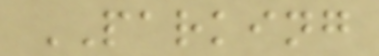PARKING
